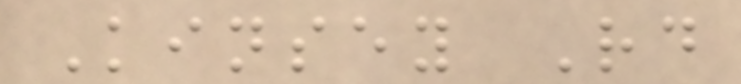Kinsey Rd
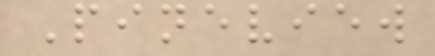Pineview
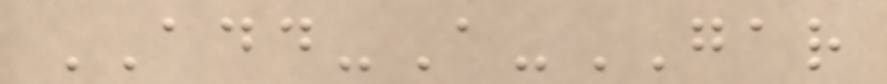ADD-A-GAR
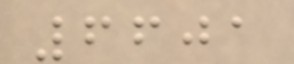6601
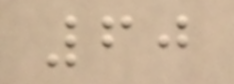60
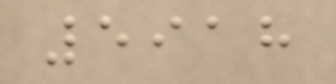5918
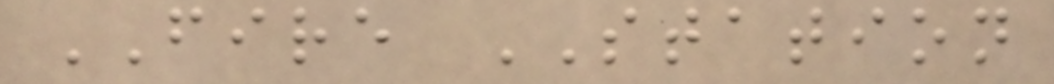FIRE STATION
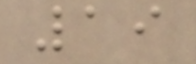19
